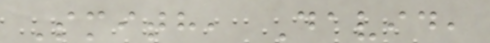Smith, David,
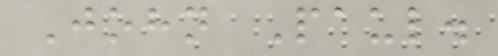John Paul.
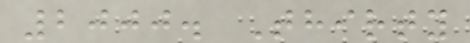2000. Thirty
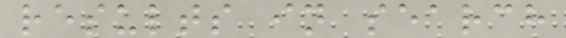results in search
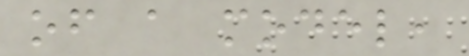of a model,
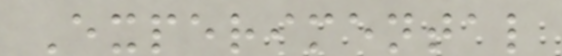Experimental
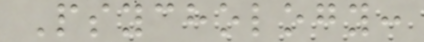Psychology:
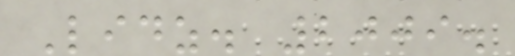Lidz. 2009.
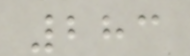283
